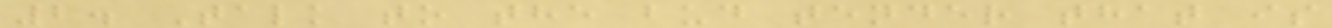2. Talk to the bud tender that is
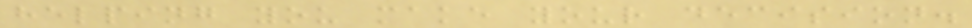helping you make your decision.
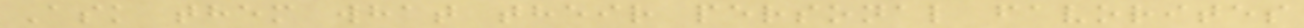Ask them what their personal favorites
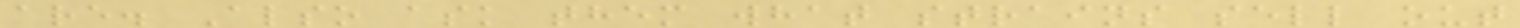are. Also ask them what strains sell out
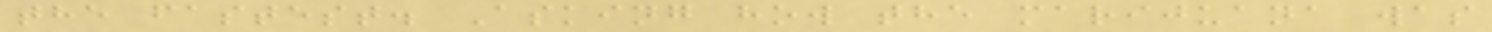the fastest. Asking how the marijuana was
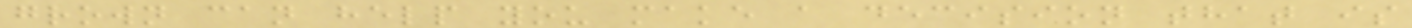grown can help you make a decision that is
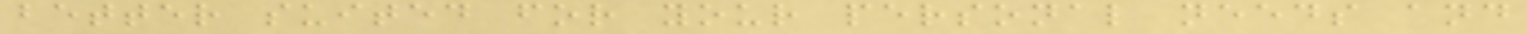better suited for your personal needs and
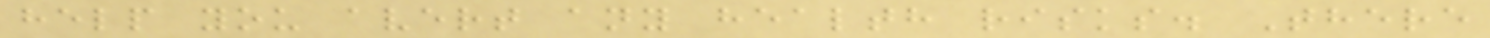help you avert any health risks. There
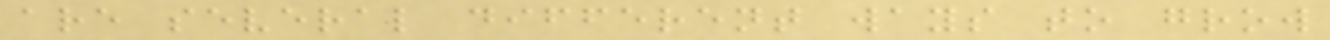are several different ways to grow
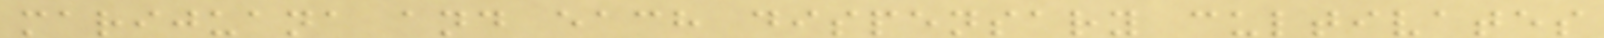marijuana and each dispensary cultivates
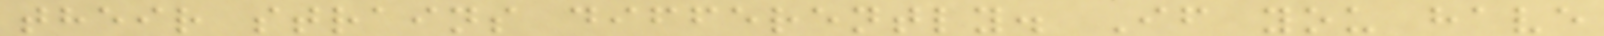their strains differently. If you have
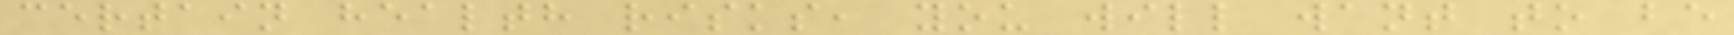certain health risks, you will want to be
